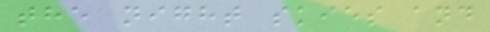the night skies and
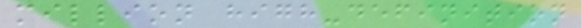million high-definition
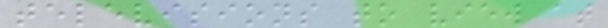televisions to view at
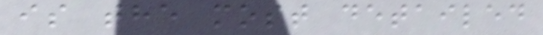is the most detailed
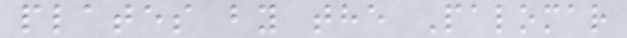plates by the Palomar
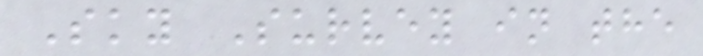Sky Survey in the
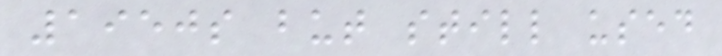1950s but still used
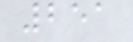251
